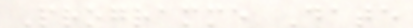Programme Date
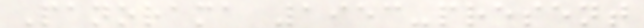Panorama 1953-present
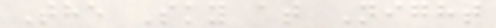The Sky at Night
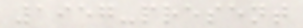1957-present
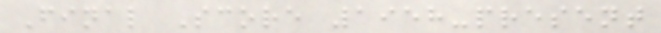Final Score 1958-present
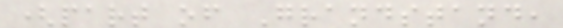(part of Grandstand,
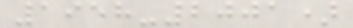1958-2001)
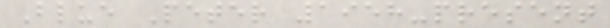Blue Peter 1958-present
